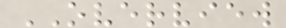OVERVIEW
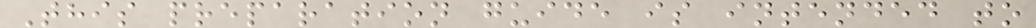This preparation guide is intended to
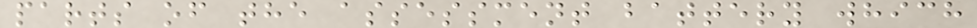parts of the assessment battery which
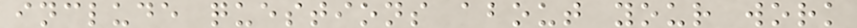include questions about your work
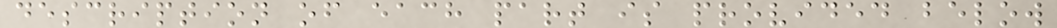description of each part is provided below
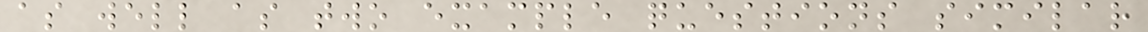as well as two example questions similar
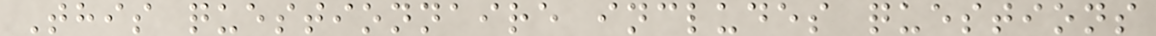This questionnaire includes questions
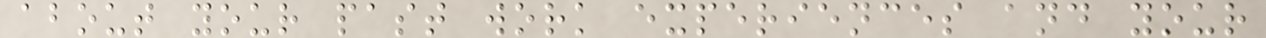about your past work experiences and your
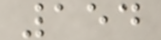154
